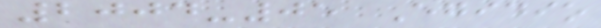2004-05 Egidio
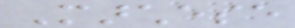Marchese
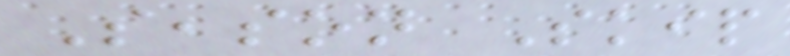Season Skip
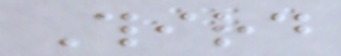Third
